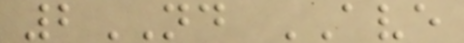2ND AVE
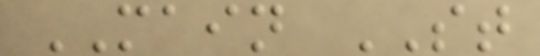MAIN ST
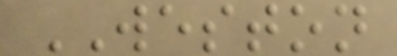WESTON
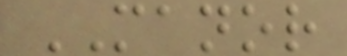MANOR
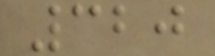320
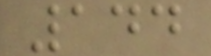144
